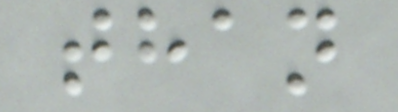than
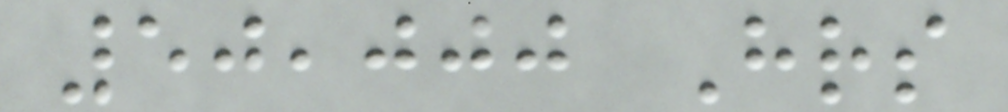50,000 Hrs
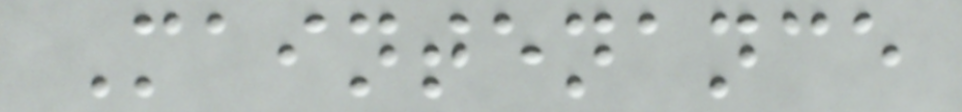Maintenance
